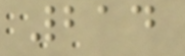214
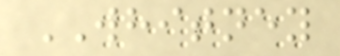WHITNEY
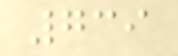739
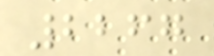2267
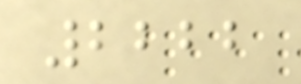2222
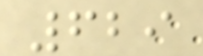629
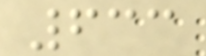633
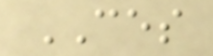CES
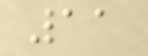11
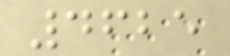4625
